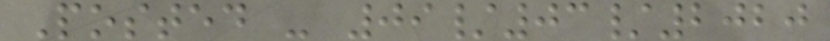Posted - 09/03/2020
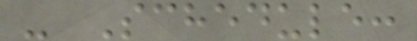- Schedule:
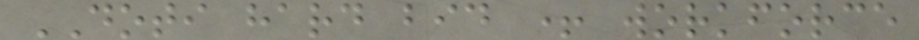DOTI hard bid + workforce
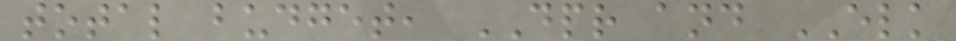total budget, DPR and ELK
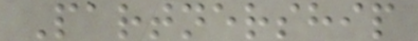Partnership
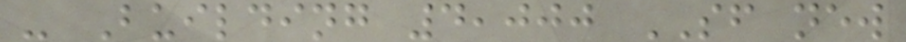- Building 4,000 SF new
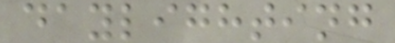daylighting
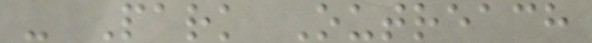- Park Outreach
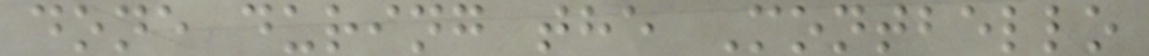done during the Montbello
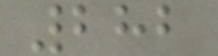282
